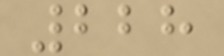228
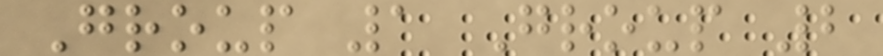Group 1 Group 2
